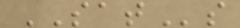SATs
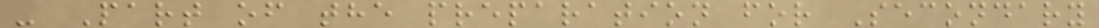- Part of the preparation for Secondary
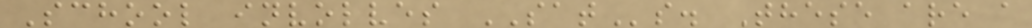School involves SATs. These are a
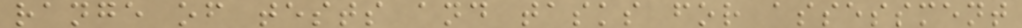range of tests and tasks for assessment
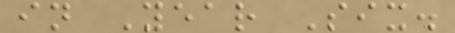in Year Six.
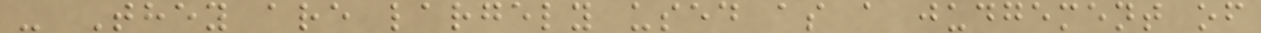- They are largely used as a judgement of
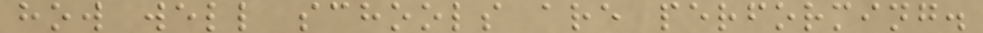how well schools are performing.
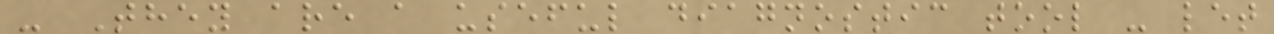- They are a useful diagnostic tool - let
